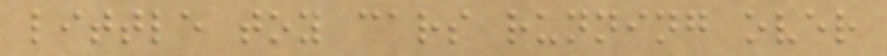little toy cars running over
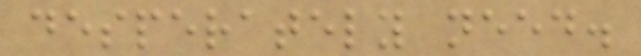desperately need.
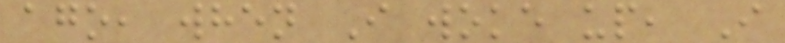ago, when I woke up, I
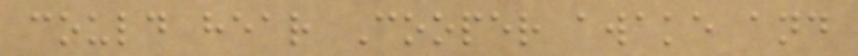could hear Cooper awake and
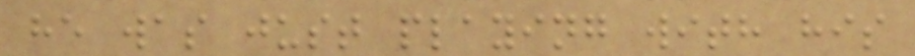he was just playing with his
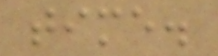time.
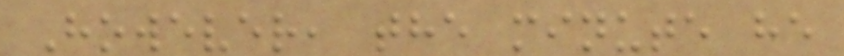However, the minute he
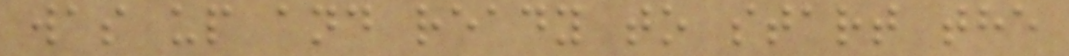was up and ready to start the
